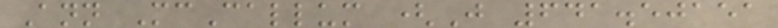Ann McCallum (J 641.50151
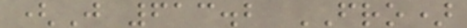(J 613.2 FRO)
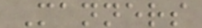Manners
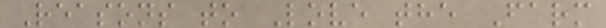Reasons to Love the Farm
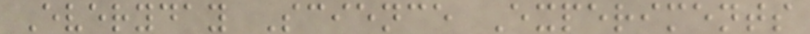Everyday Science Experiments
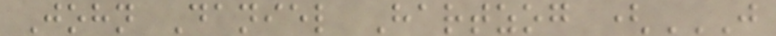John Daniel Hartzog (J
